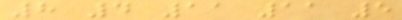8 4 11 11 5
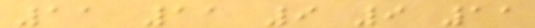11 11 9 9 11
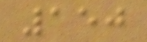150
